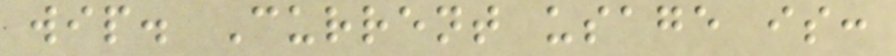wip. Current usage is:
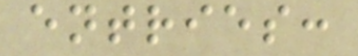entries:
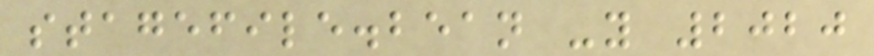stagefile.bean -y 2020
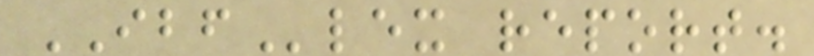IBFlex report.
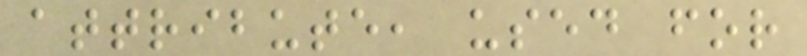attribute, used for
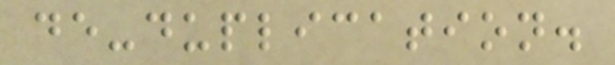de-duplication.
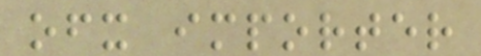ofx importer
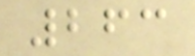263
